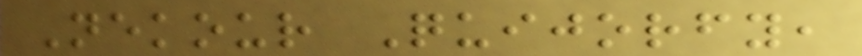Nekour Quijorfy,
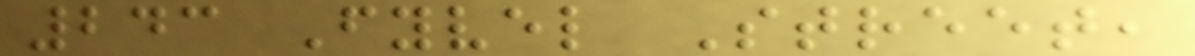243 Fyvel Street,
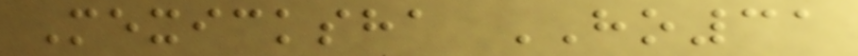Mexicksha HO31
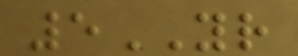5YR
